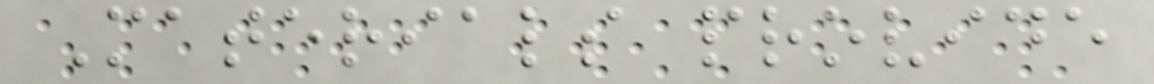Materials provide
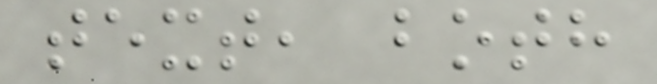text, both
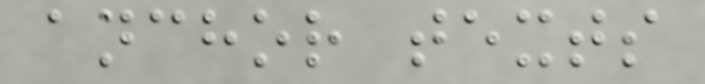anchor texts
